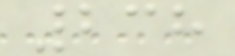238
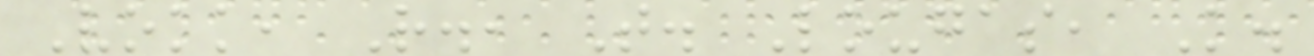Vokk, R., T. Lougas, K.
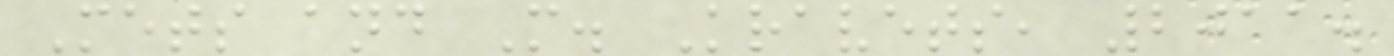Mets and M. Kravets, 2011.
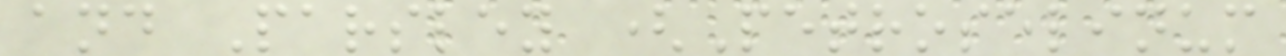and Parsley (Petroselinum
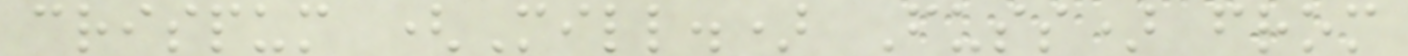crispum (Mill.) Fuss) from
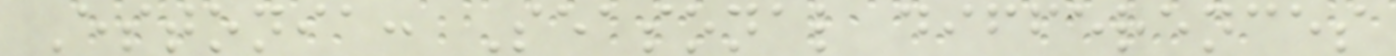Estonia: Seasonal differences
